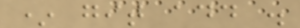* git add .
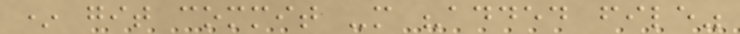* git commit -m "added file"
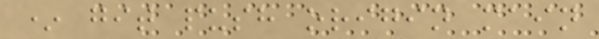* git push origin main
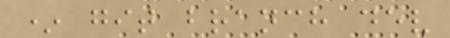* git branch dev
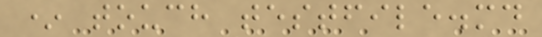* touch testfile.md
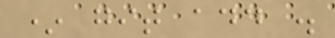* git add .
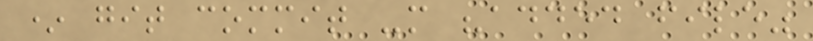* git commit -m "added file"
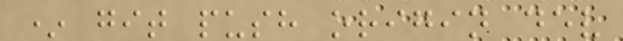* git push origin dev
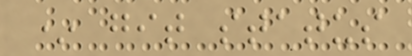* git status
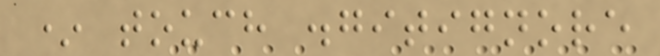* touch .gitignore
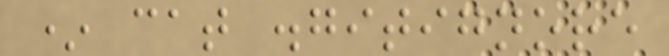* cat .gitignore
